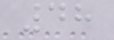48
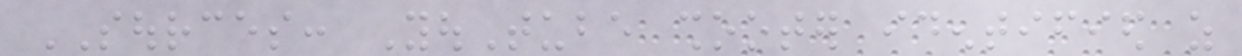SOURCES: YouTube shooter identified as
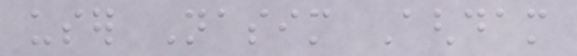user Nasim Aghdam
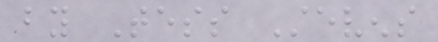by Tess Stevens
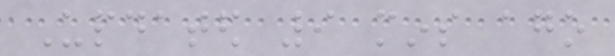Updated 9 mins ago
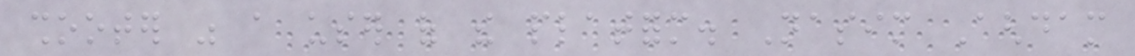shooter was a user of the platform. Nasim Aghdam
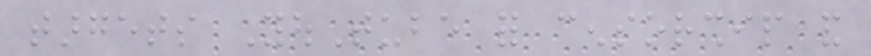targets YouTube for censorship and
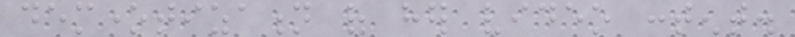demonetization of her video content.
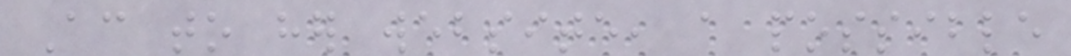According to her website, a possible
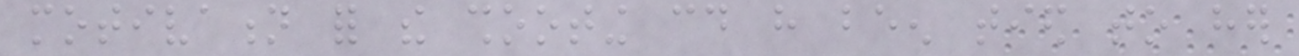motivation for the shooting could have been tied to her
